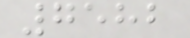7582
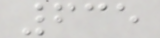635
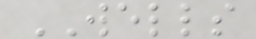WELLS
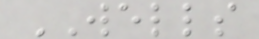WELLS
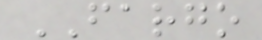FARGO
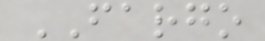FARGO
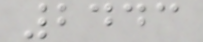2443
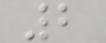2
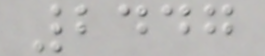2447
